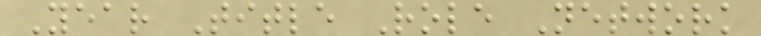Year Title Role Network
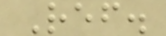Ref.
